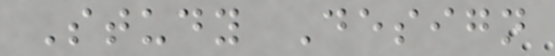Study Design
